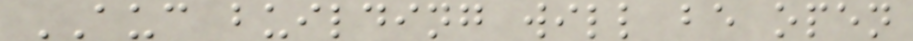AUC building will be open
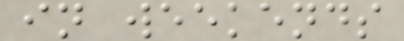in weekends
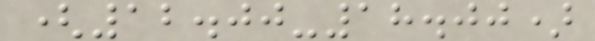(12.00-18.00)
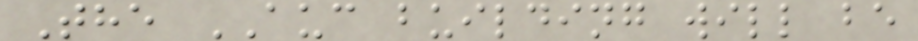The AUC building will be
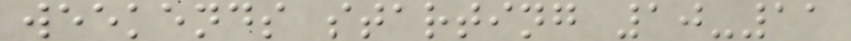weekends starting 10-11
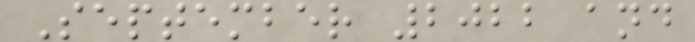September 2022 and
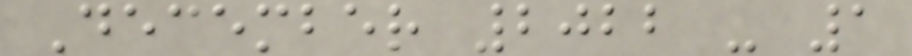December 2022 - 1
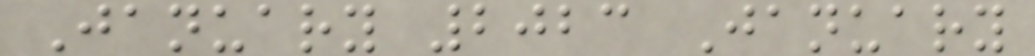January 2023 January
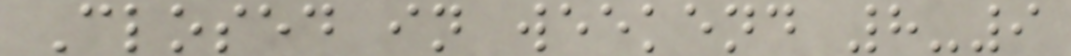Closed in weekend 8-9
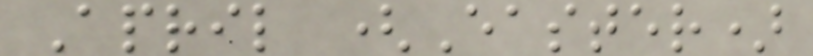April (Easter)
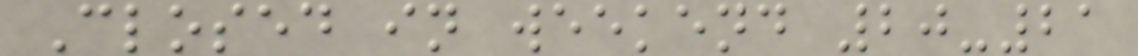Closed in weekend 20-21
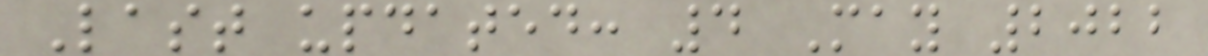Last updated: 4 May 2022
